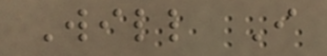Will I
